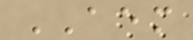AEM
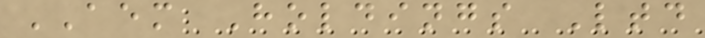AEM Holdings Ltd
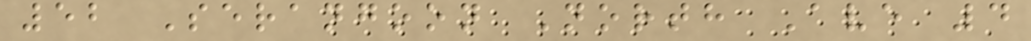52 Serangoon North Ave 4
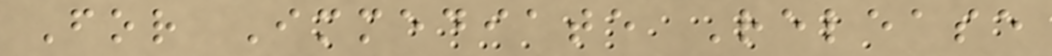For Immediate Release
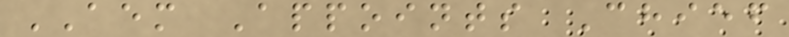AEM Appoints Chief
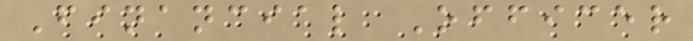Financial Officer
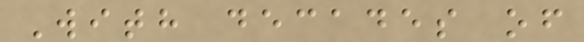With decades of
